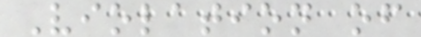Violation of
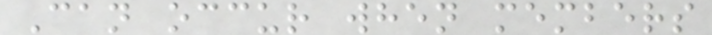Can occur when members
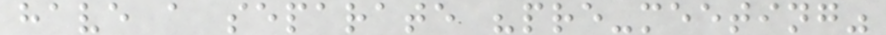have a separate "pre-meeting"
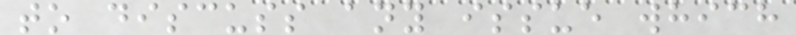to discuss any issue which
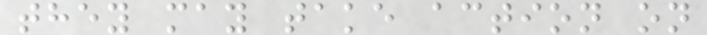they may take action on
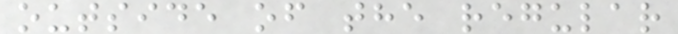outside of the regular
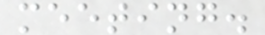meeting.
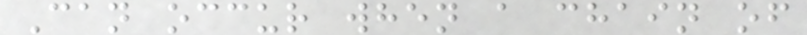Can occur when a chain of
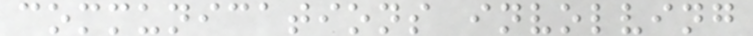communications involving
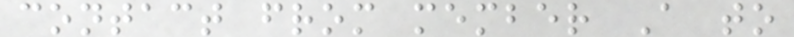contact from member A to
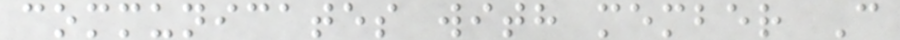communicates with member C
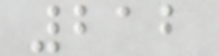212
